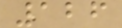126
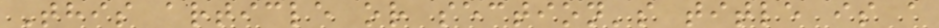This article or section's title is a
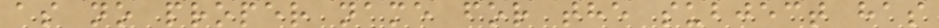as no proper name for the subject has
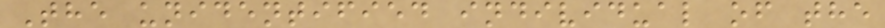The unidentified individual of the
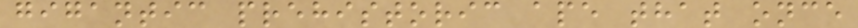gigantic prehistoric ape that once
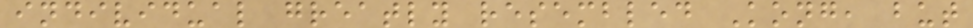individual greatly resembled Kong, but
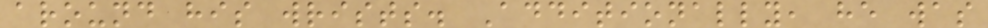around his wrists. Additionally, he was
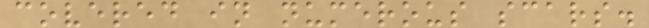covered in numerous scars.
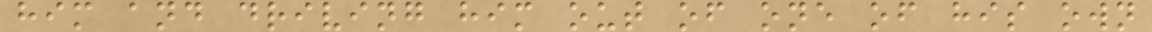him and driving him out of one of his own
